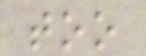too
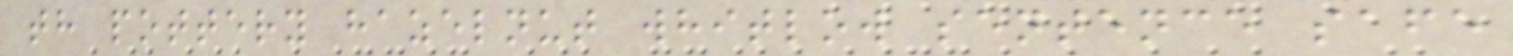th pottery hazelnut whitlow sentence safe
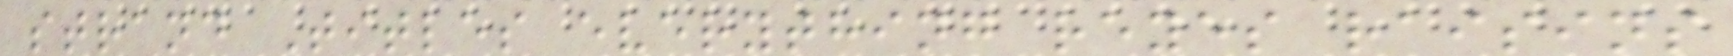strand Titles everything reyes raisins
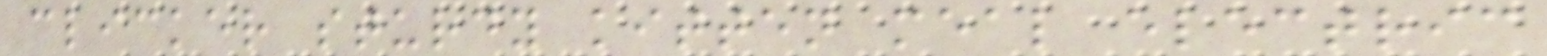clicker sturdy kitten meal electric
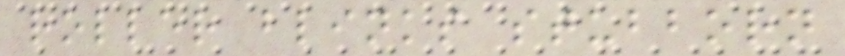roller blinks stubborn
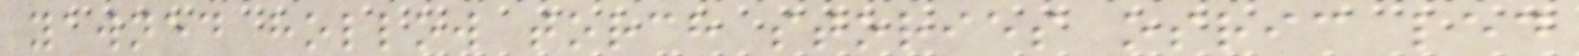yawned hollow torch stories osric led
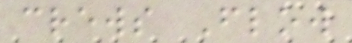crews Flow
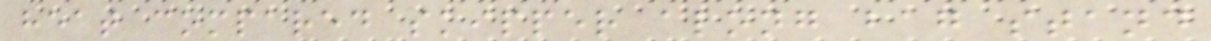heat compared skipper along bag stand
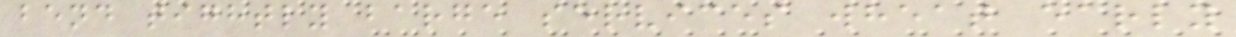bend tightly barge services wheat early
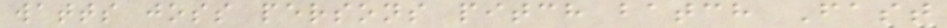watts joss persons pitch batch Fast
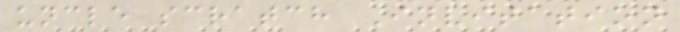uncle scratch Invitation
